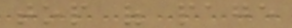top of page
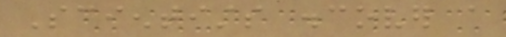Scientists discover a
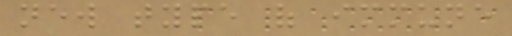new type of immune
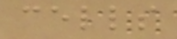cells
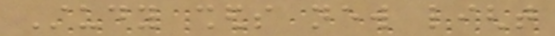Study sheds new light
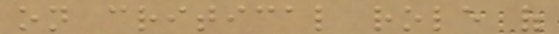on critical role of
